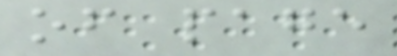of page
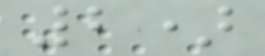2)
